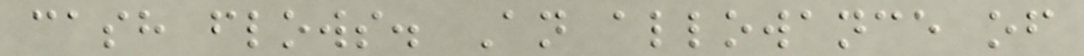cash flows. An allowance of
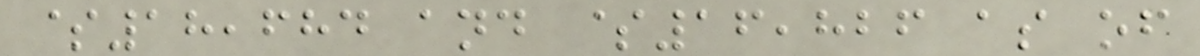$18,684 and $16,826 as of
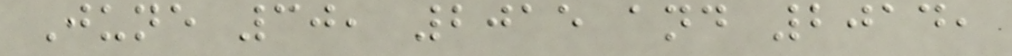June 30, 2015 and 2014,
